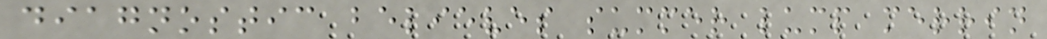diagnostic believes summer lump merrin
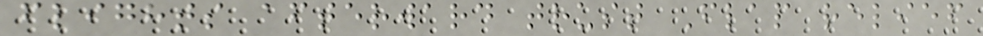flights afterward trust Flap relief
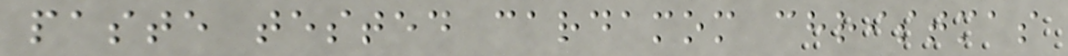paste tested cardamom christmas
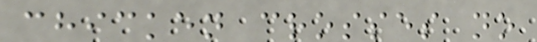chicken crosses no
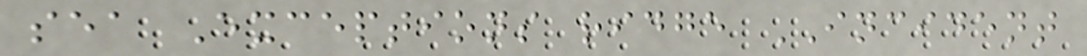sea Exceptions ridge INCIDENT
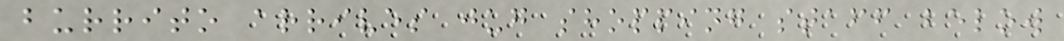burrito arrives jug shopping staff below
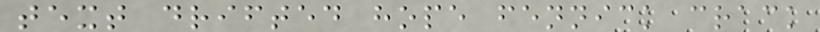text drifted hope fennick crack
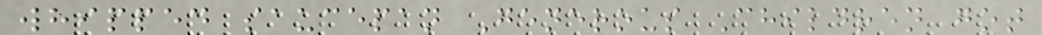whipped saucepan Generous Children got
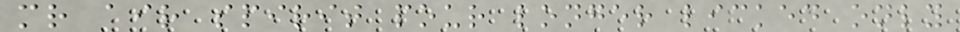mr air spirit pour longer licked only
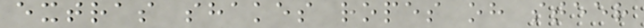extras shakes ropes oh steer
